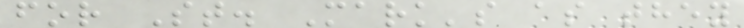for St. Mark's as they
